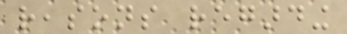reasons regarding
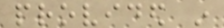provided in
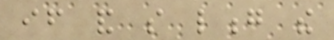if and so long the
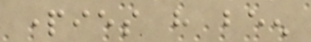parties have been
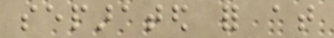separated for at
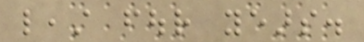least four years.
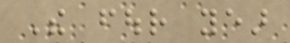The four year
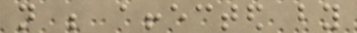not be affected by
